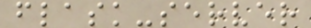flask-server
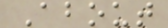About
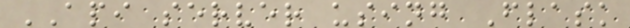API server using Flask
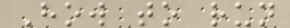How to run
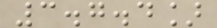3.7.4]
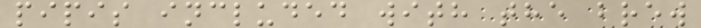pipis included with the brew
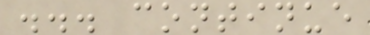... continue
